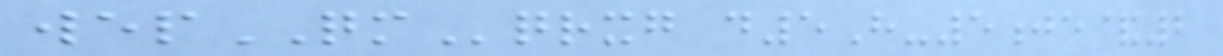wepQMqrxg d5H-5je&2
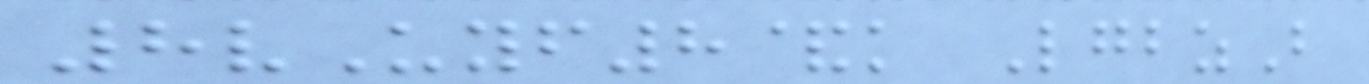8vUyf8&k LgbzB
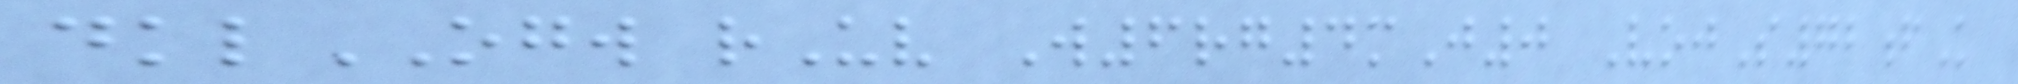dklOGW rUv W6rg4mJ0 VojS72fK
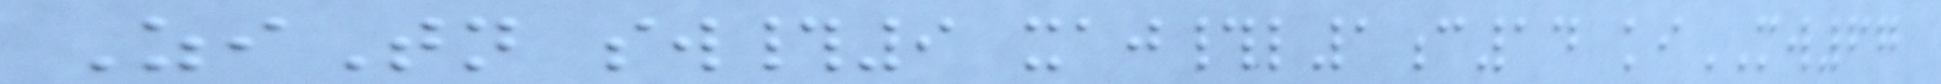ZiTn sw#9 xaj#l1c14 kiMW67
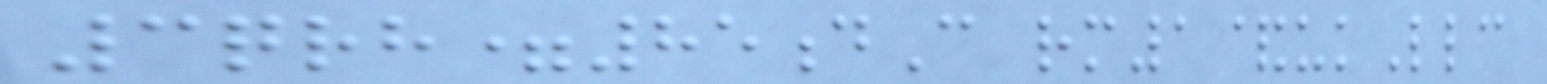3qrh=85dC rm1&ukLlc
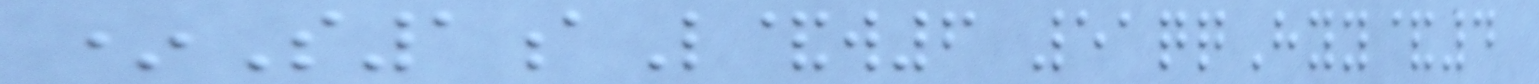*S1aL&w6 51qqHyy&4
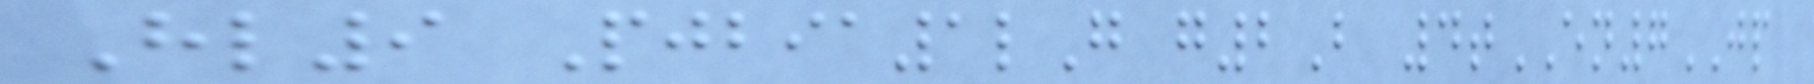Hl9 Pjbia1lG g2B 4tEN7JP
